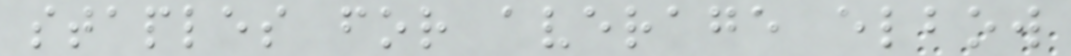staples for average elbow
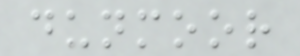dunmoor
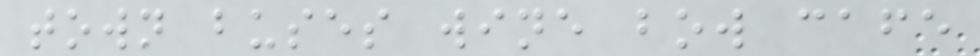town buses wine bow cafe
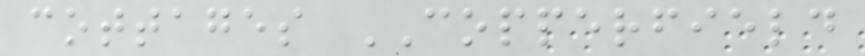cottages COPPERFIELD
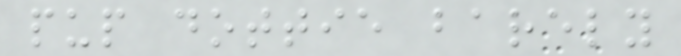pup dottie barely
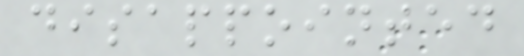disappointed
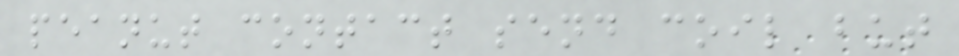peanut contact send coil but
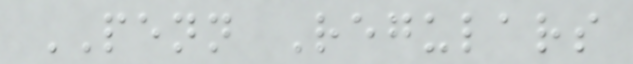PENN Regulars
